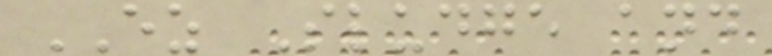EZ Sludge and
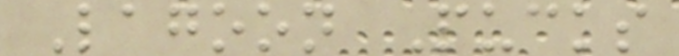Lagoon Pucks
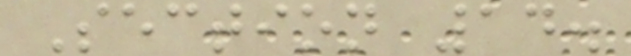Section 14.
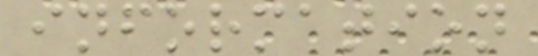information
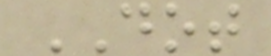DOT
